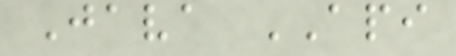Java API
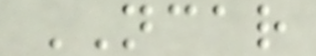NCAR
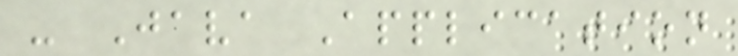- Java Application
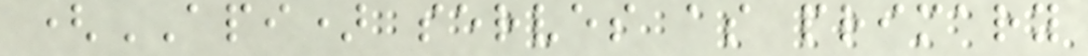(API) serves as primary
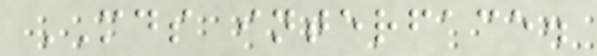MDS interface.
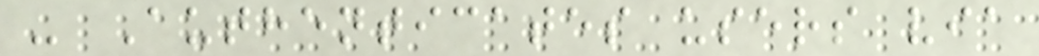- Authenticates users via
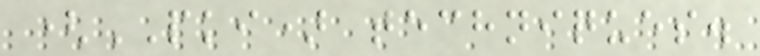(PKI) techniques.
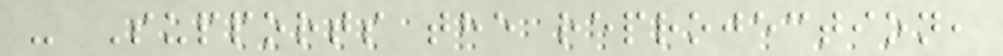- Supports the reprojection,
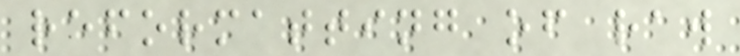reformatting of raw
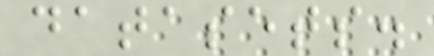datasets.
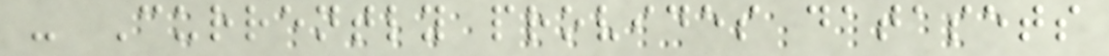- Currently provides datasets
